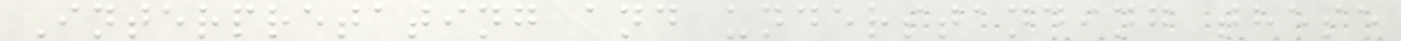Interpretating and understanding these
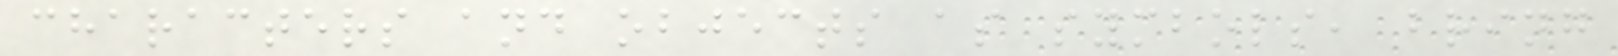characters and objects as symbols, bring
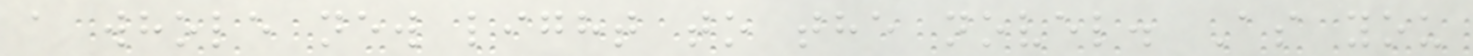a whole new light to the novel. As you
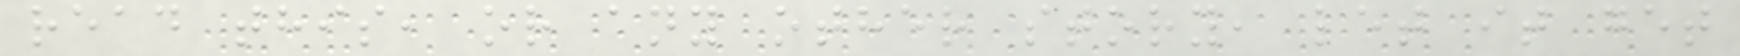read this, or any other story, let it get
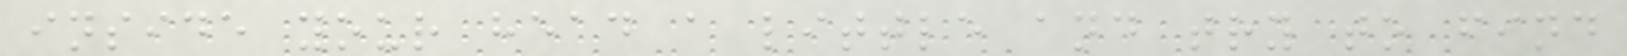inside your head a little and try to find
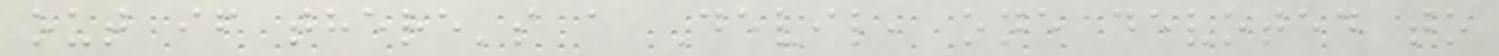out if there's a Devil, one devoted to
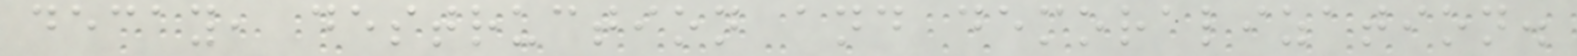decay, destruction and demoralization.
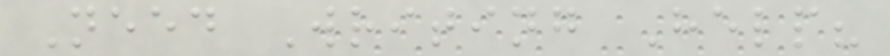Need Writing Help?
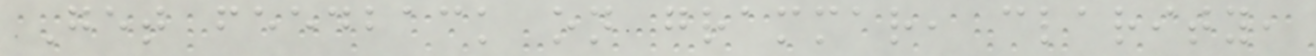Get feedback on grammar, clarity,
